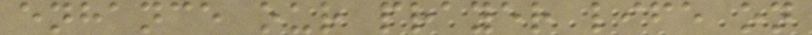enhance our prayer life on
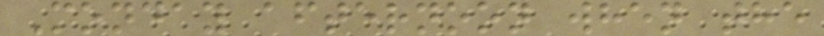Monday afternoon when the
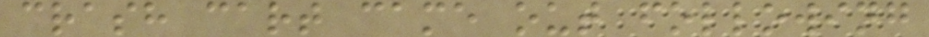crash cart came out following
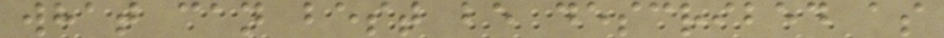what can best be described as
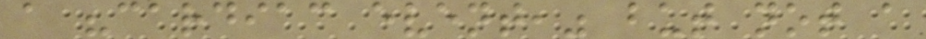a "cardiac event," but not a
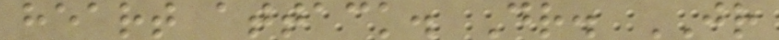heart attack. Dr. JR
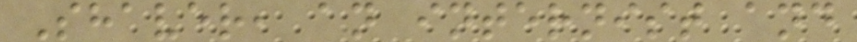Shaver, an internist and
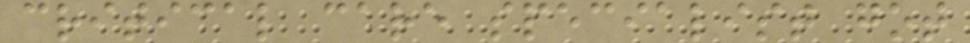critical care specialist got
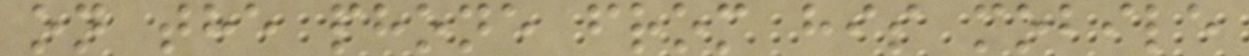on the phone from his mobile
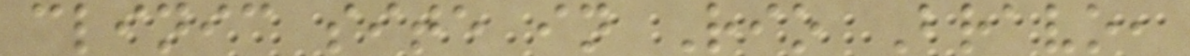clinic site in Rio Bravo,
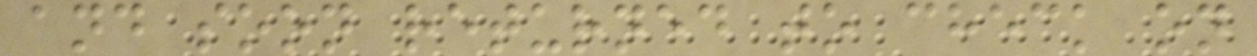and soon returned to check on
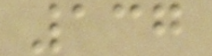137
